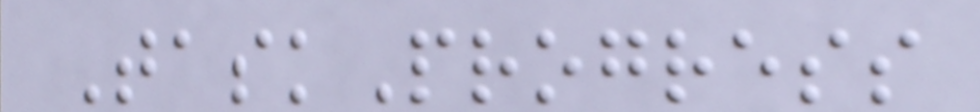TaskProgress
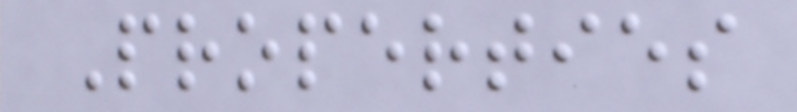Properties
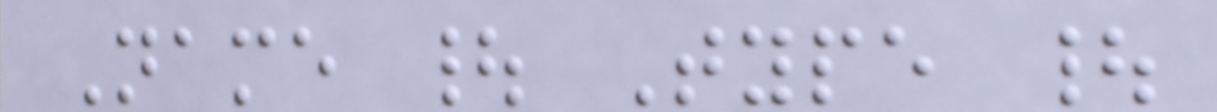Name | Type |
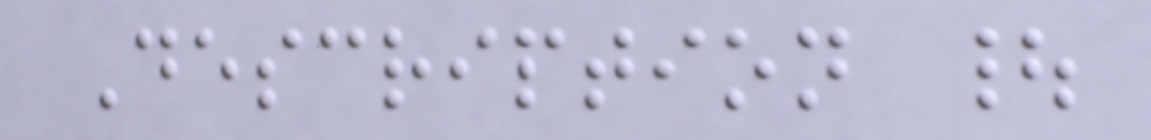Description |
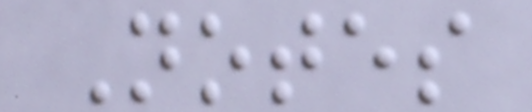Notes
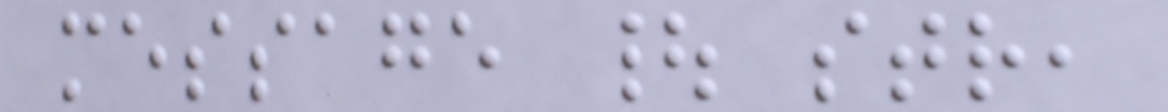message | str,
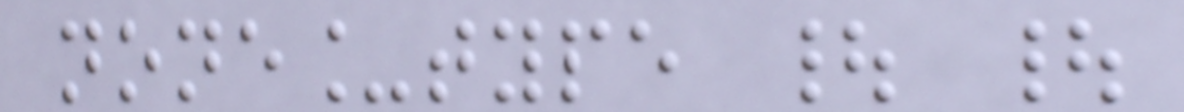none_type | |
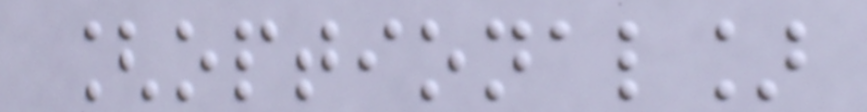[optional]
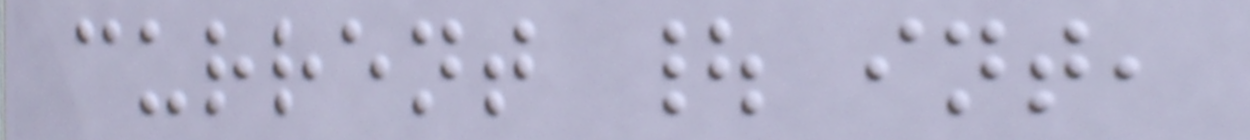current | int,
